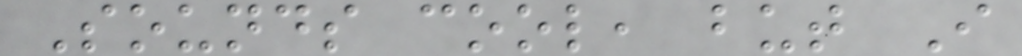Sounds cool, but I
